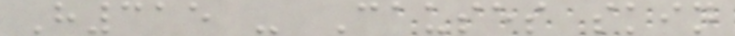H315 - Causes skin
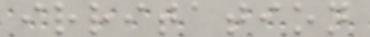irritation
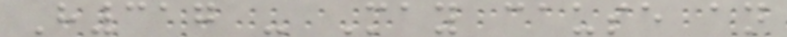H317 - May cause an
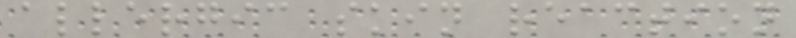allergic skin reaction
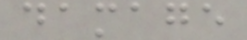damage
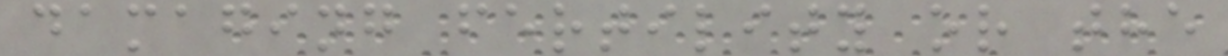damaging fertility or the
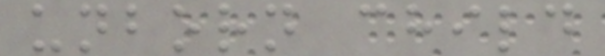unborn child
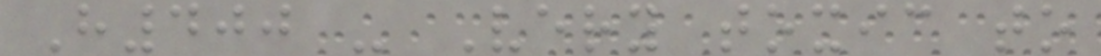H400 - Very toxic to
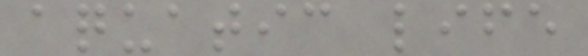aquatic life
